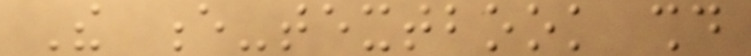The e-textbook should
